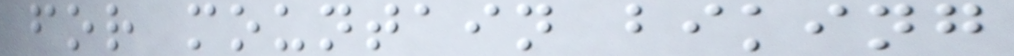for mountain biking
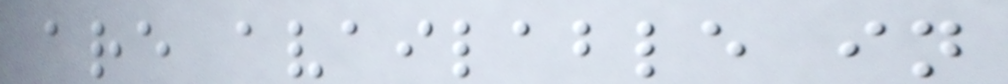are available in
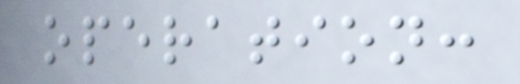operation:
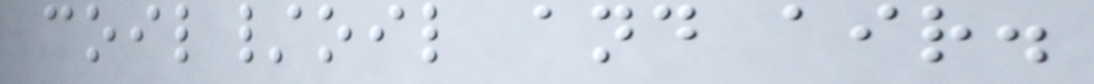coil/oil and air.
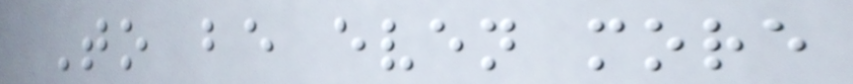To be even more
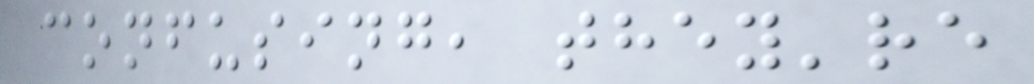confusing, they're
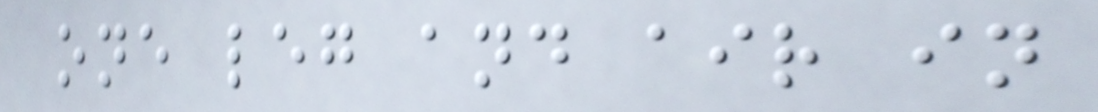one leg and air in
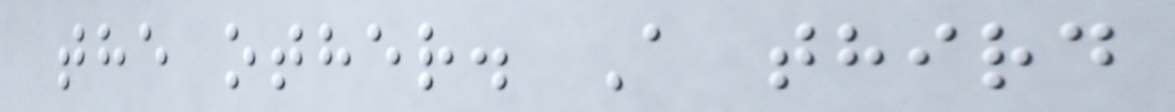the other. A third
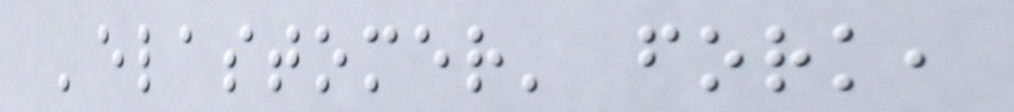'elastomer' fork,
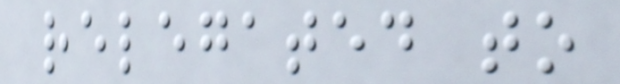relegated to
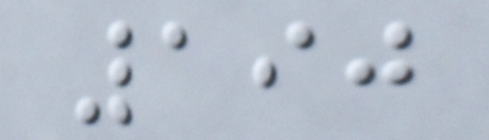190
